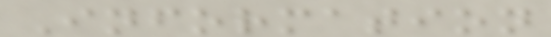Information
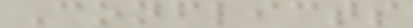Conflicts
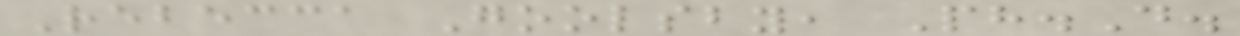Rebecca Goolsby, Ph.D.
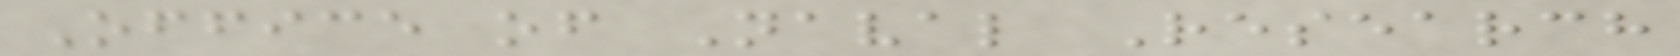Office of Naval Research
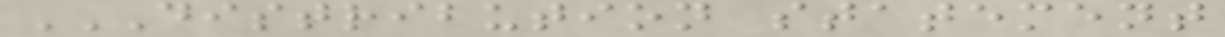DISTRIBUTION STATEMENT
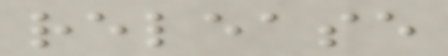release
